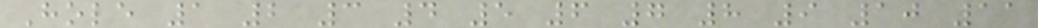Hole 1 2 3 4 5 6 7 8 9 10 11
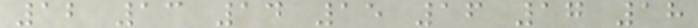12 13 14 15 16 17 18
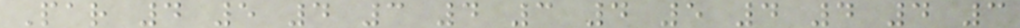Par 4 5 4 3 4 3 4 5 4 4 4 3
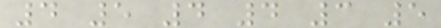4 5 4 4 3 5
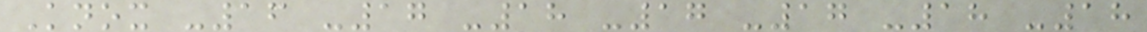Knox -16 -17 -18 -17 -17 -18 -18
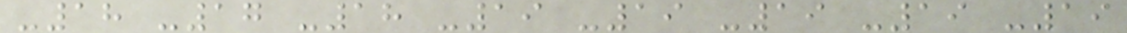-18 -17 -18 -19 -19 -19 -19 -19
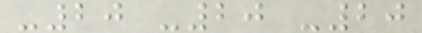-20 -20 -20
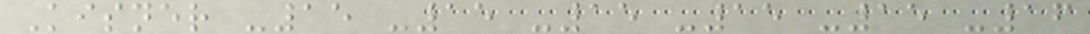Kisner -15 -15 -15 -15 -15 -16
